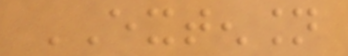EXTENSION
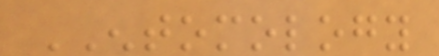ENTOMOLOGY
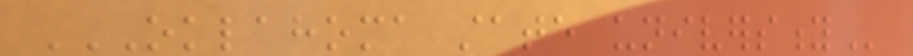OKLAHOMA STATE UNIVERSITY
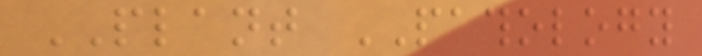PLANT PATHOLOGY
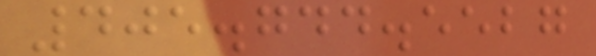405.744.5527
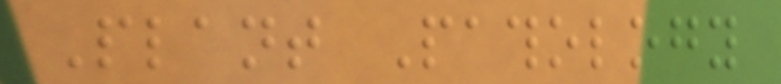Plant Pathology
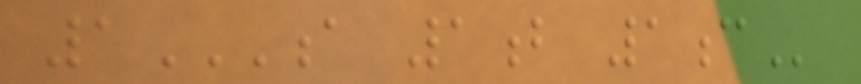1A 1B 1C
